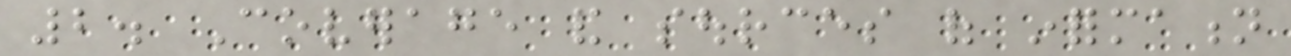2. Coverage and sources of information
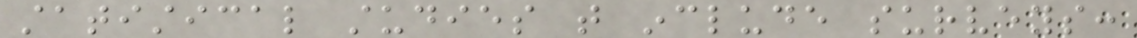statistical studies that include surveys:
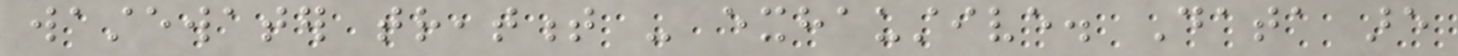wastewater treatment - exhaustive. Data are
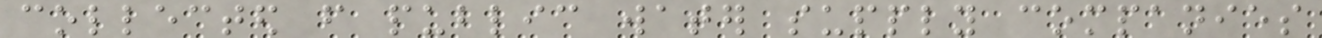collected from public water supply companies
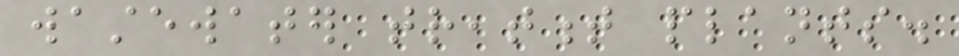wastewater treatment plants.
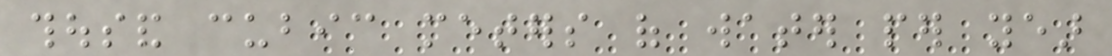thousand cubic meters of water per year
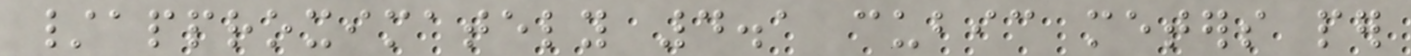/approximately 4.1 cubic meters per
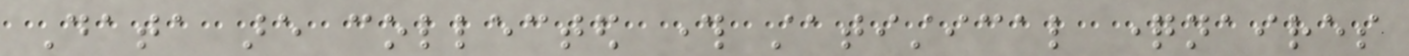Data are collected through statistical questionnaires
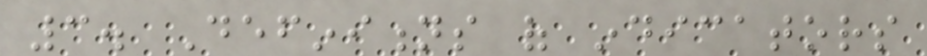3. Definitions of indicators
